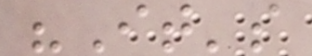"It's
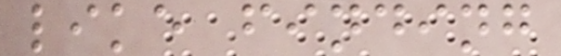like finding
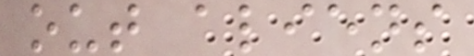out aliens
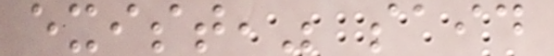exist," said
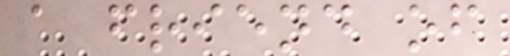a friend of
